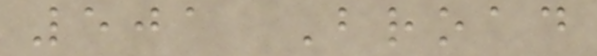501 Broad
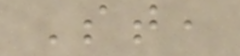St,
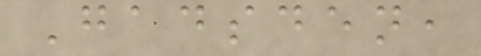Gadsden,
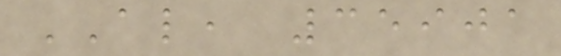AL, 35901
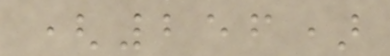(256)
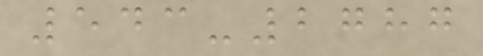543-2787
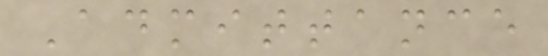Admittance
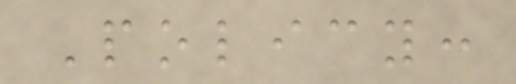Policy:
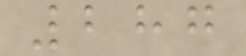287
